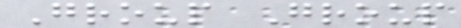Group Group
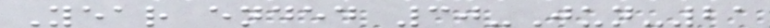Year ended 30-Jun-21
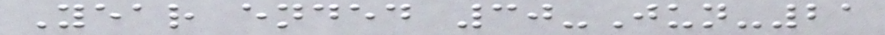Year ended 30-Jun-21
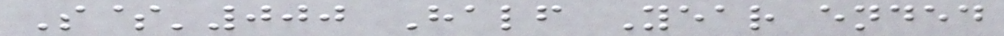S$'000 Half Year ended
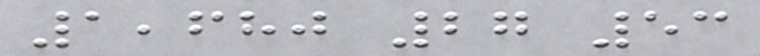1,680 27 53
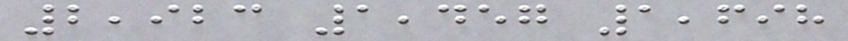2,923 1,457 1,698
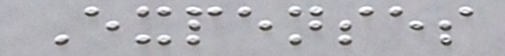Expenses
